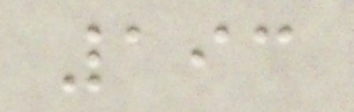193
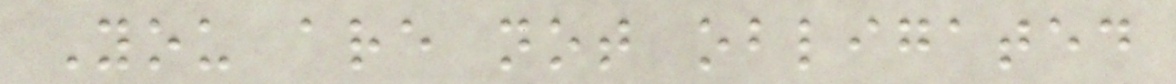You are not obligated
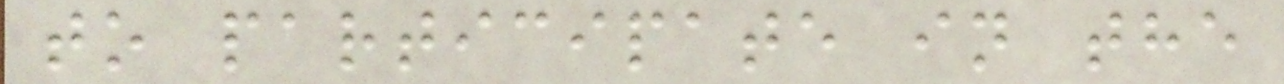to participate in the
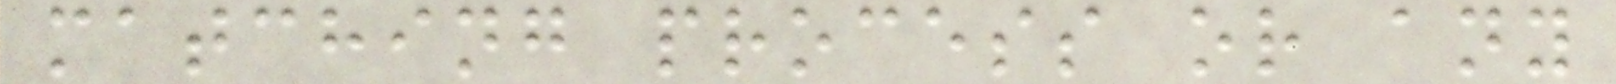matching process or any
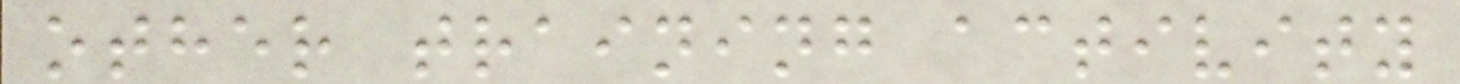other training activity
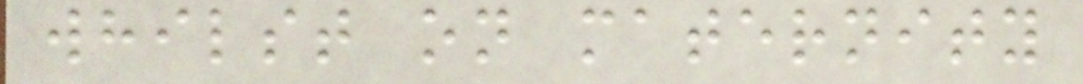whilst on maternity
